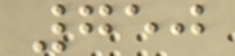750
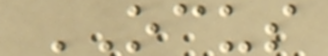OCUS
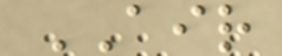AIR
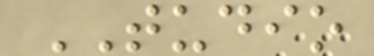TUDIO
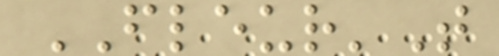FLEUR'T
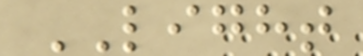LIGHT
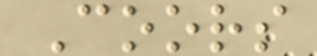Coors
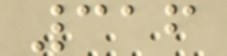316
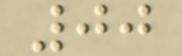00
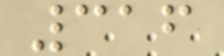316
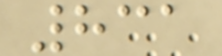831
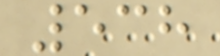538
